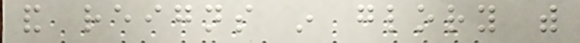and reigns in glory with
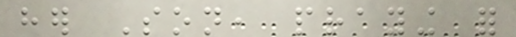her Son, praying for
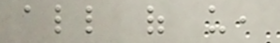all of us,
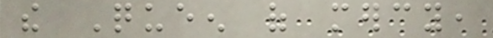the Queen of mercy,
